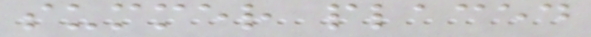summer placed
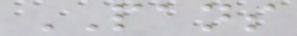PANS
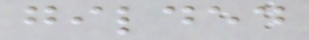gilded
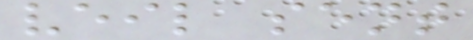veil sent
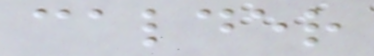calder
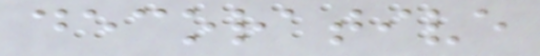decorative
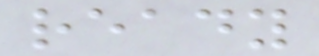ready
